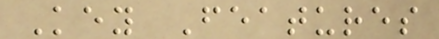Key Features
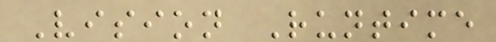Vision Runtime
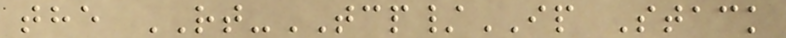the RT-TCP/IP Stack
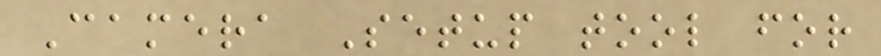Camera Setup tool for
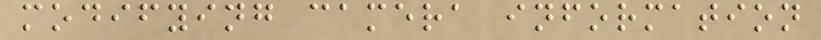modifying camera information
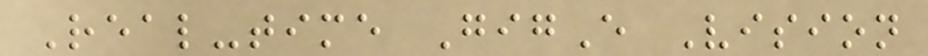Real-time GigE Vision
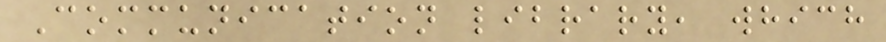Communication library, which
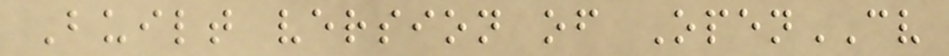Built version of OpenCV
